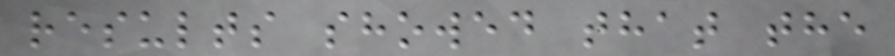results showed that the
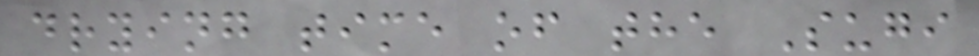drying time of the Sugi
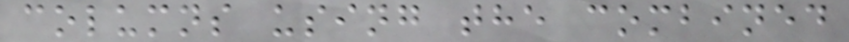columns using the combined
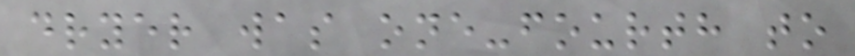dryer was one-fourth to
